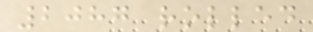2087 rolled
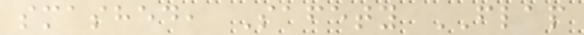smashed, Safety FLAP
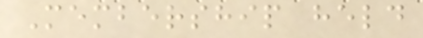Membership held
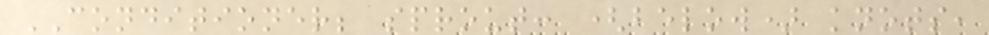CONDITIONER; sprout: (below) knots,
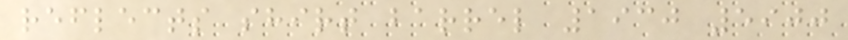reflects shirt barrel 1930 5900
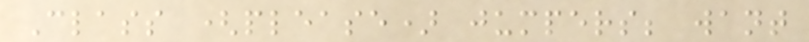Class (please) jumpers; want
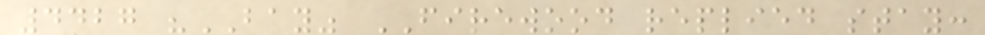4427 "BAY" FIREWOOD replied stay:
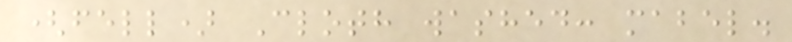(fell) Cloth washed: mabel.
